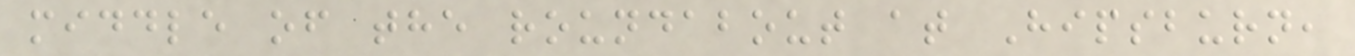middle of the roundabout at Hipsburn,
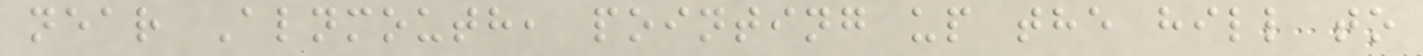near Alnmouth, pointing up the hill to
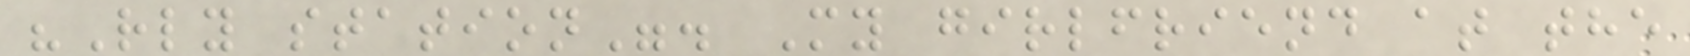"Rly station". My girlfriend at the
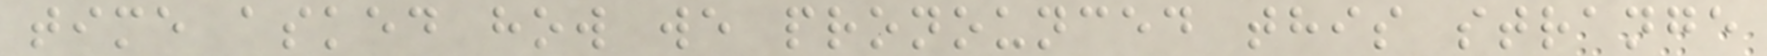time asked how we pronounced this strange
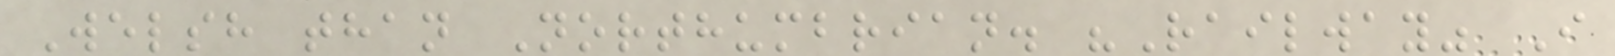Welsh than Northumbrian. "Railway" I
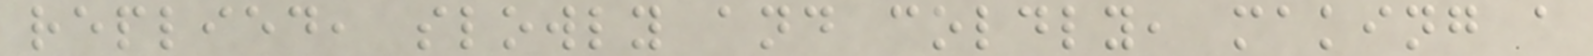replied, slowly and coldly, making a
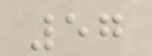57
